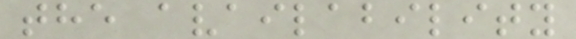the availability
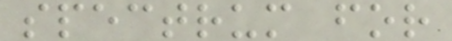spectrum for
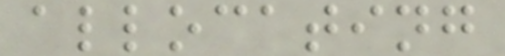allocating
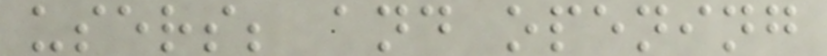users; and opening
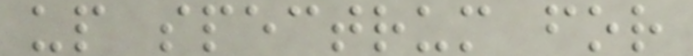up spectrum for
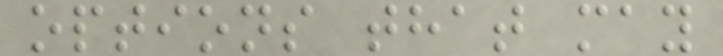options that may
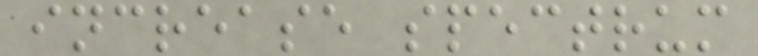increase spectrum
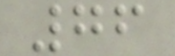76
